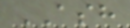ASH
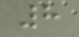8
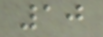10
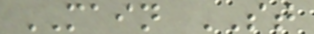MAIN ST
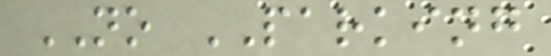NO PARKING
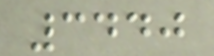3440
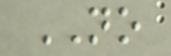NO
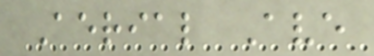Aerial Ave
